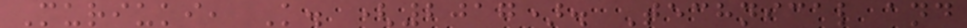Muriuki, K. (2017). Technical and
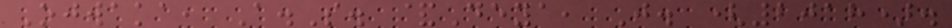Ojwaka, A.S. &Deya, J. (2018).
